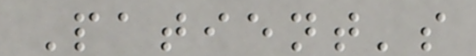Patient's
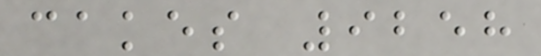cakes 9258
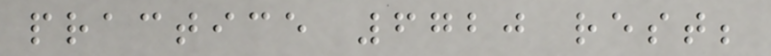practice 6720 rest;
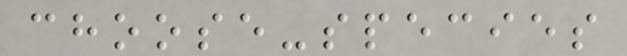choose-species
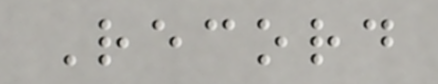Record
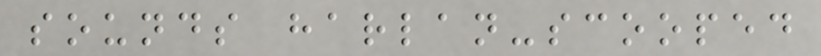sounds harlan-scooped
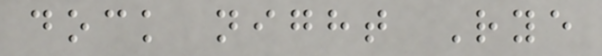dock night Rye
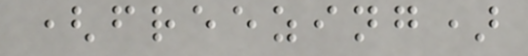(freezing)
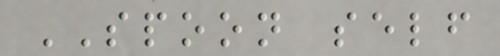SPOON self
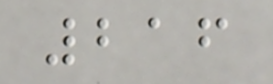216
